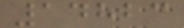14823
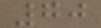70
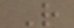R
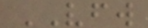VFW
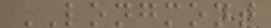LONGMONT
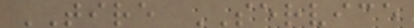TIRE SERVICE
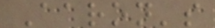Aaron's
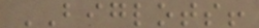BIGLOTS!
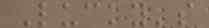Lucky's
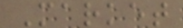Market
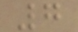7
